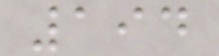194
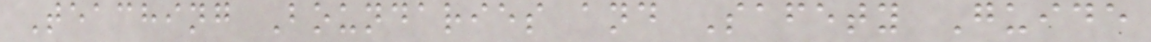Teaching Boundaries and Safety Guide
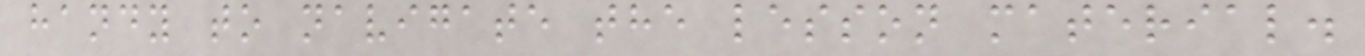handy to navigate the lesson material.
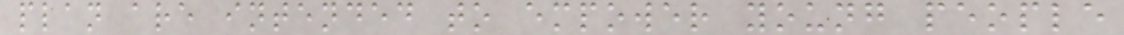plan are intended to empower young people
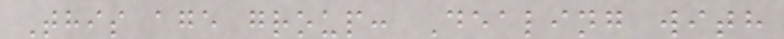This age group: Dealing with
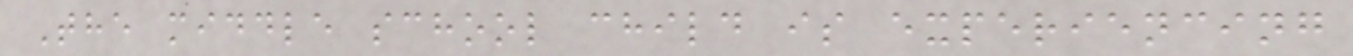The middle school child is experiencing
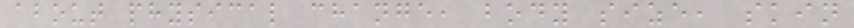about physical change, body size, skin
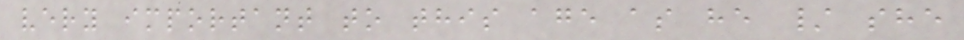very important to this age as he / she
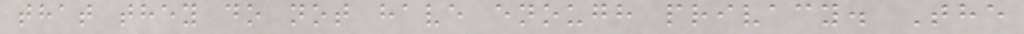that they do not have enough privacy. The
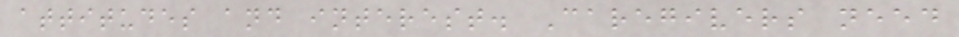attitudes and interest. Caregivers need
